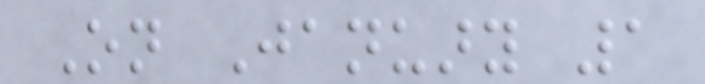On January 1
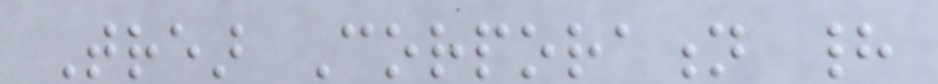Trear Corporation had
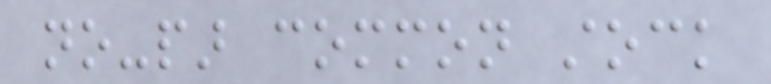no-par common stock
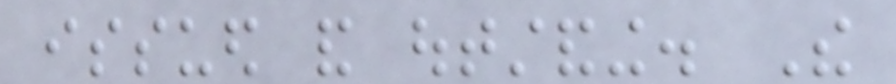issued and outstanding. The
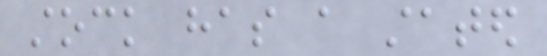stock has a stated
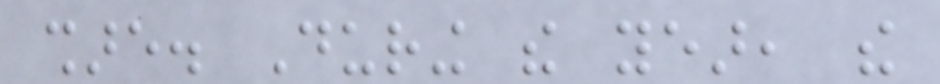share. During the year, the
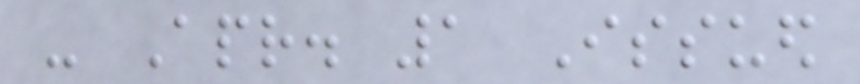- Apr. 1 Issued
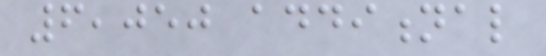6,050 additional
